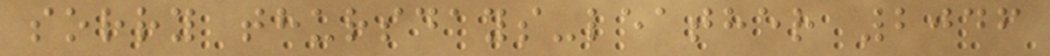sorry thursdays-leather 2046
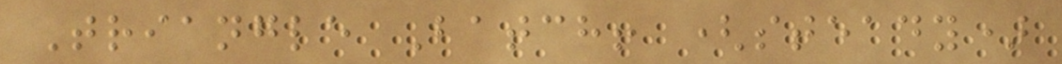Triangle Batch! (steady)
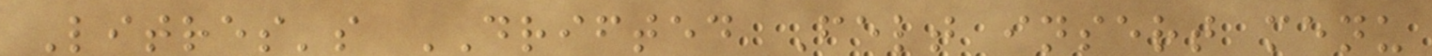Litres's DRIFTED Felt insert menu
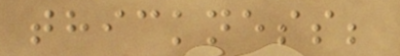thickness;
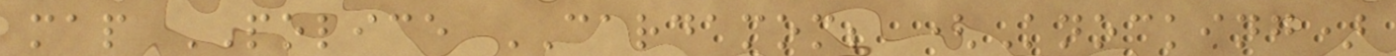map POLICE CARDAMOM; (Knocking)
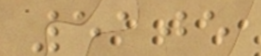5105
